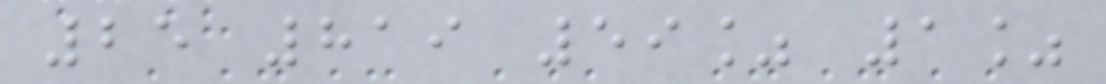25 819 59% 1%
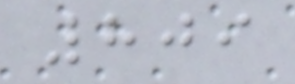809
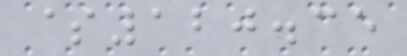$120.35
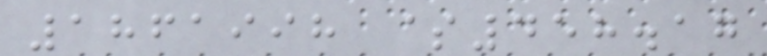1861998 $458.17
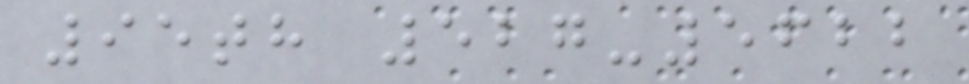95th 527-5622
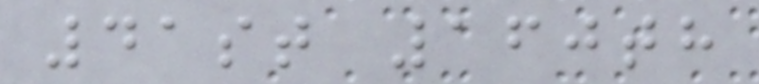41st 160th
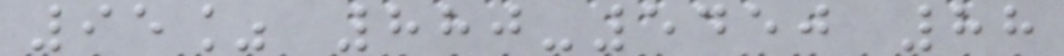95% 880-5450 88
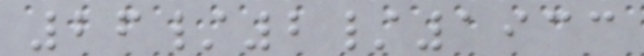26/2/1933
